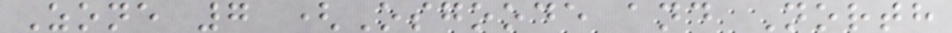Zone 7 (Osgoode and North
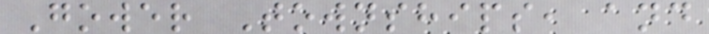Gower Townships, and
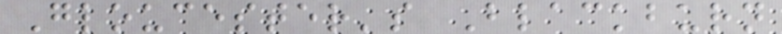Gloucester's Blackburn
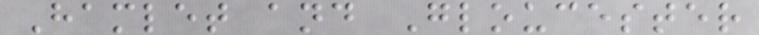Hamlet and Gloucester
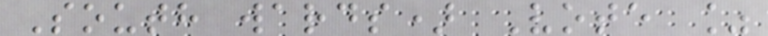South wards) Vote %
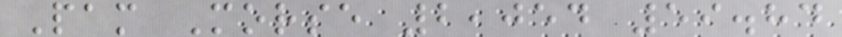Pam Morse 2,054 59.84
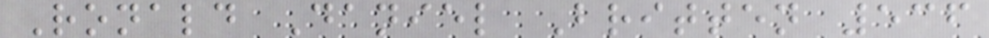Ronald Daniel Britten 536
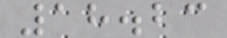18.23
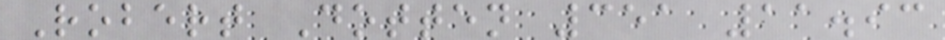Robert Dotten 351 11.93
